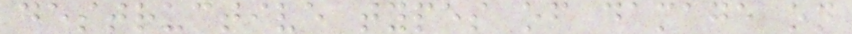destructive types of damage on
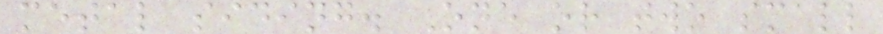metal siding. One or two small
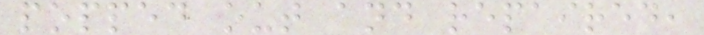popped out and repaired,
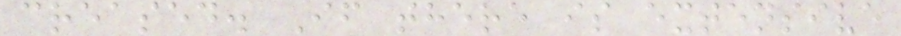creased. If there is extensive
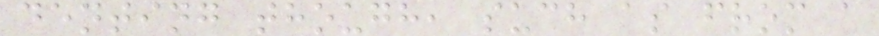denting though, such as from a
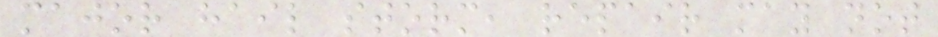major hail storm, repair may not
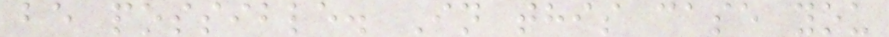be possible. In this case you
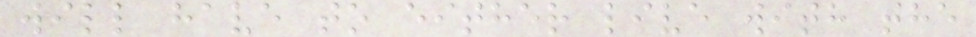will have to either live with the
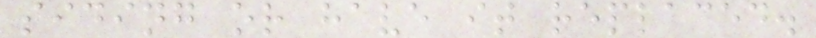siding or have it replaced.
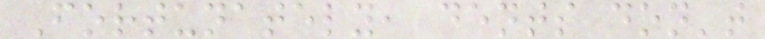Fortunately, dents don't
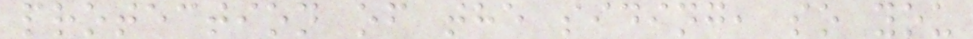protection of the siding, so you
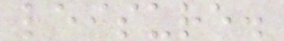leisure.
